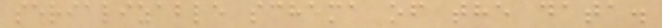serializable schema of the data.
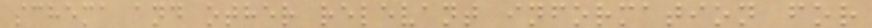schema and other relevant information for
